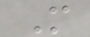M
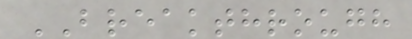BREAKTHROUGH
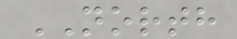NORTH
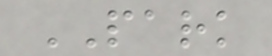PARK
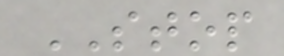STOP
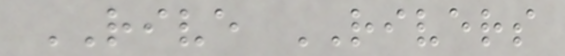RIVE RIVERS
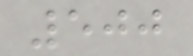500
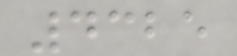4325
